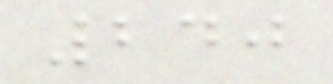240
